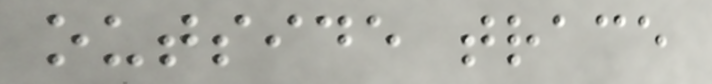outside trace
